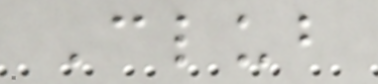Club
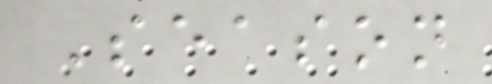Season
